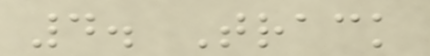4. Track
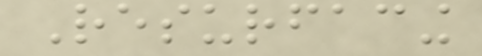Resurfacing
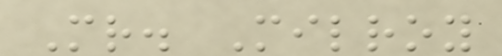Mr. Milroy
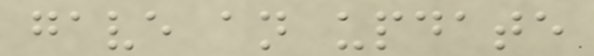gave an update
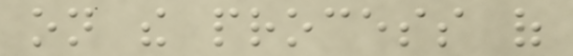on the process of
